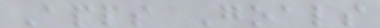Apps Goals
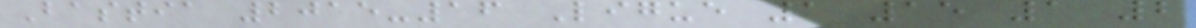Bastia 2015-16 Ligue 1 15 1 2
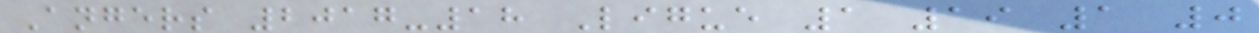Angers 2017-18 Ligue 1 19 1 0
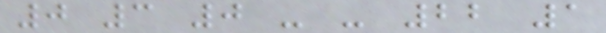0 3 0 - - 22 1
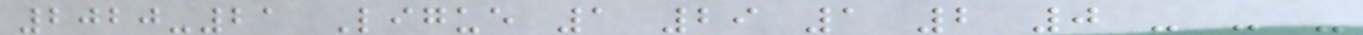2020-21 Ligue 1 29 1 2 0 - - -
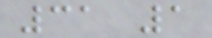31 1
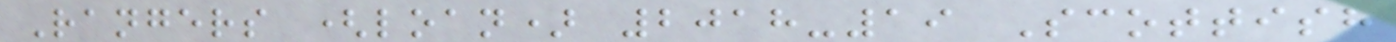Rangers (loan) 2018-19 Scottish
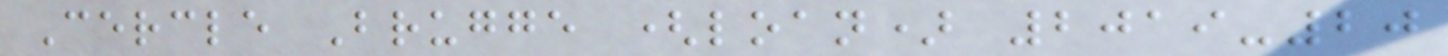Cercle Brugge (loan) 2019-20
